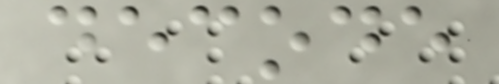decode
